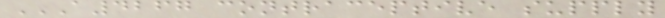A4267 CONTRACEPTIVE SUPPLY
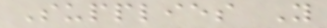Supplies Y
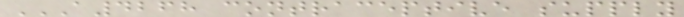A4268 CONTRACEPTIVE SUPPLY
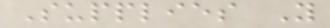Supplies Y
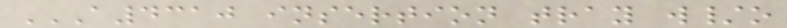A4310 INSERTION TRAY W/O
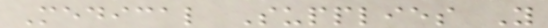Medical Supplies Y
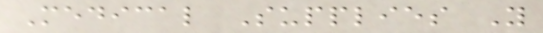Medical Supplies Y
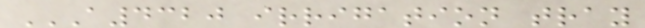A4320 IRRIGATION TRAY
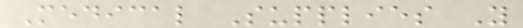Medical Supplies Y
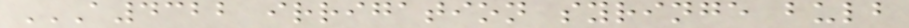A4322 IRRIGATION SYRINGE BULB
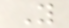Y
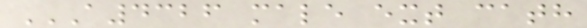A4326 MALE EXT CATH
